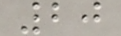20
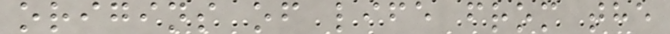origins of life from the
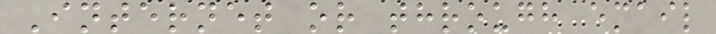Internet or through email
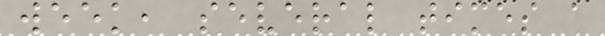week, several times a
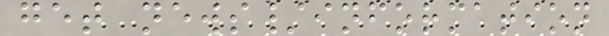get news/information
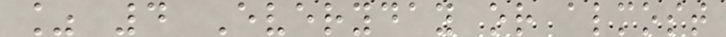% 4 Everyday or almost
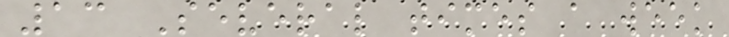13 Several times a week
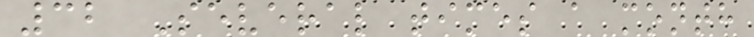32 Several times a month
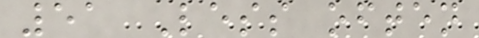51 Less often
